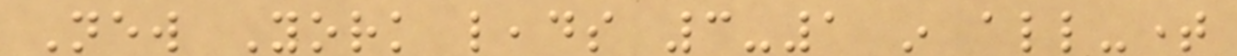New York leads 3-1 in all-time
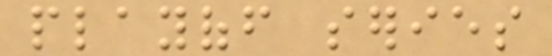playoff series
